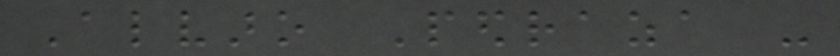Alvaro Pedraza -
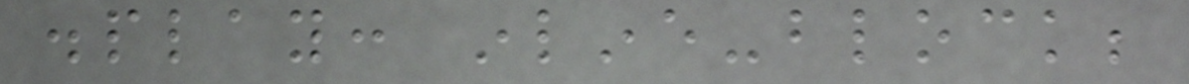display: inline-block;
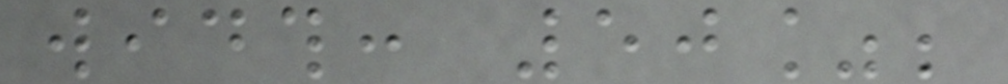width: 50%;
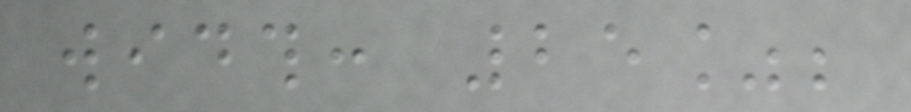width: 25%;
